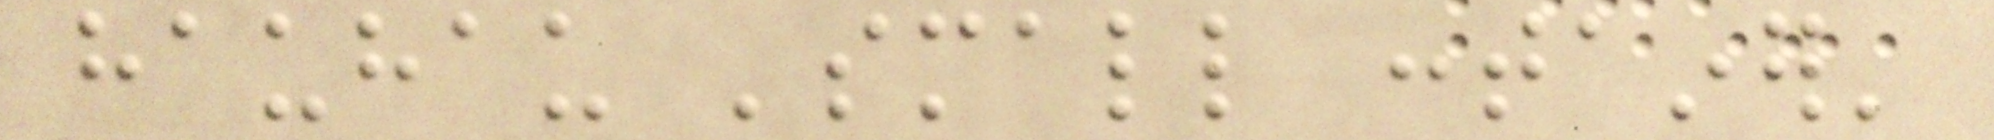hauhau 'small container'
